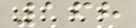168
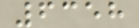6358
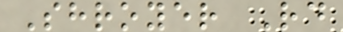Shroyer Rd
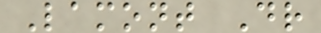Lamont Dr
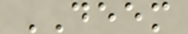DEEM
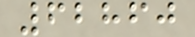62860
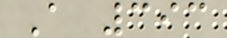A 393
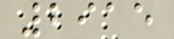2915
